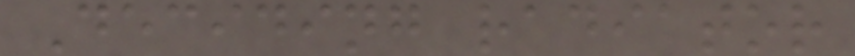Deciding radiator
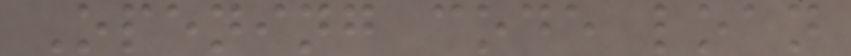Opening code loan
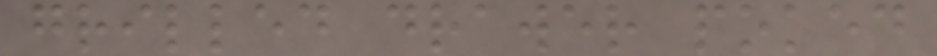grilled drawer poked
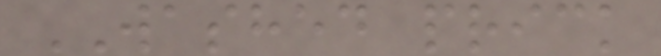WASHED prick
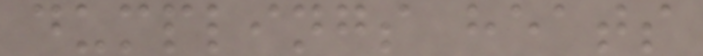dumplings heats
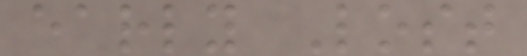early Lost
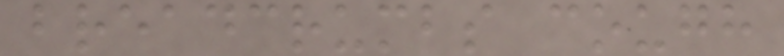breadcrumbs cough
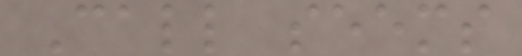Call seems
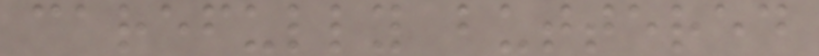carefully buttered
